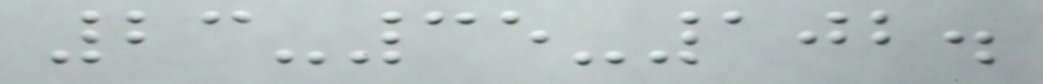23-35-102.
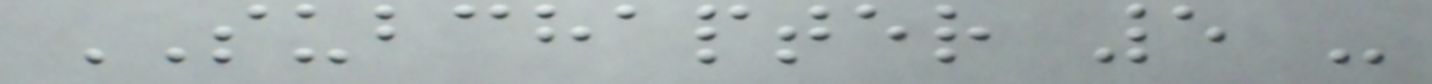SUBCHAPTER 5 -
